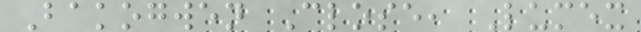Bakogwen Close, Lumex
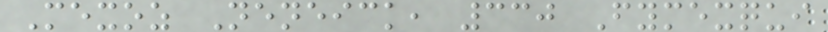Mexoz Neneick, 330 Fymexqui
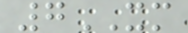7XM
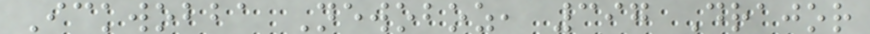Ickwobba Newoboz, 397 Drajor
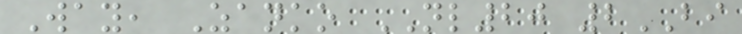Way, Zanko NL20 2BI
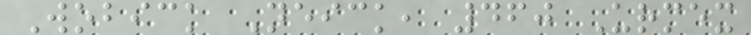Wobick Neick, 460 Urmex
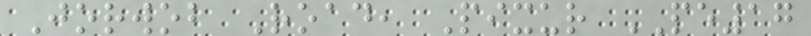Jorwob Road, Pixur PE17
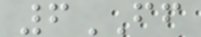6FF
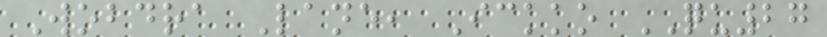Wobdra Lane, Ickko QU27
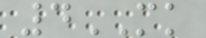4MK
